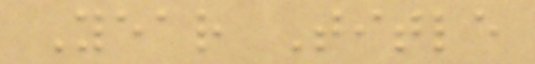Year Title
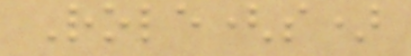Role(s)
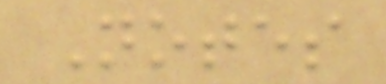Notes
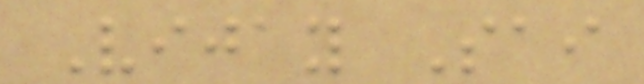Vijay Sai
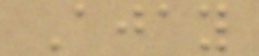Ajay
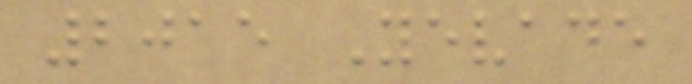2015 Yevade
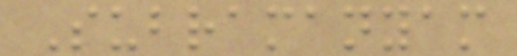Subramanyam
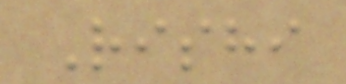Rishi
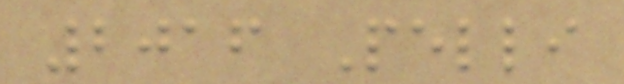2016 Pelli
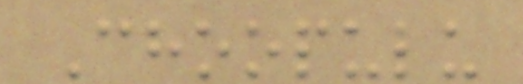Choopulu
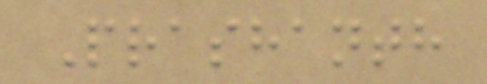Prashanth
